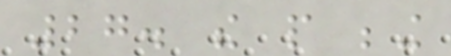27. the people being
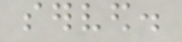served.
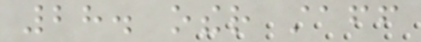28. other staff
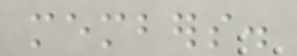members.
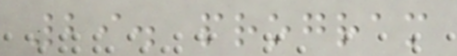29. program
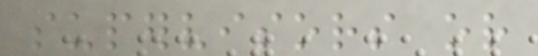supervisors or
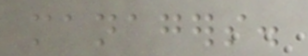managers.
